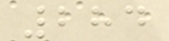284
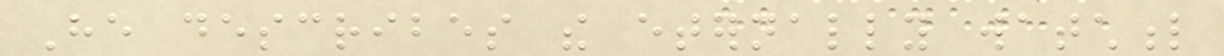He describes the eternally watchful
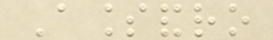Alessandro
